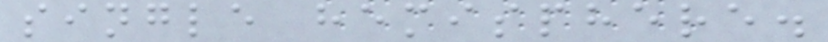single hemisphere.
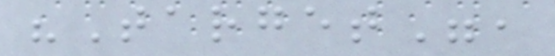"Target",
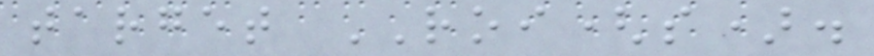target ROI(s).
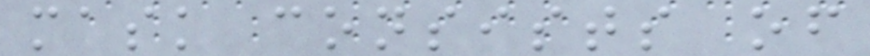mask consists of
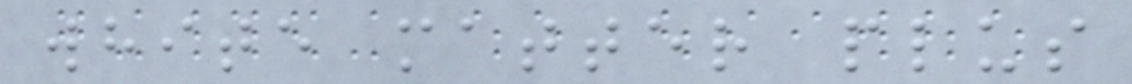white matter plus
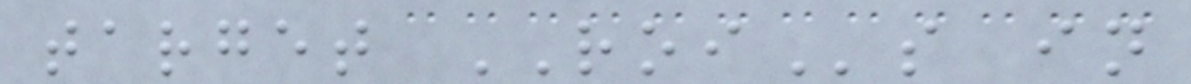target ROIs in
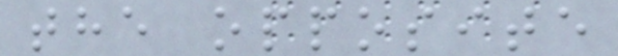the opposite
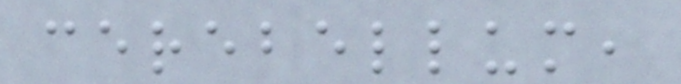cerebellum,
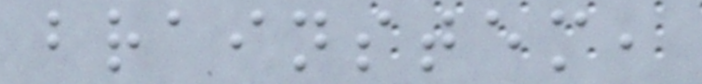brainstem,
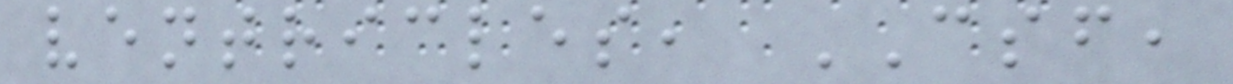ventricles, CSF,
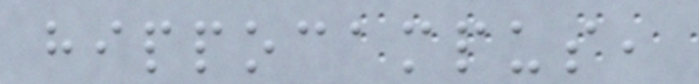hippocampus,
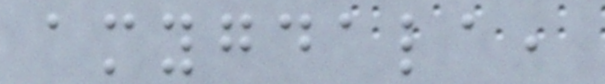amygdala,
